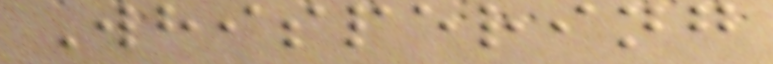Whispering
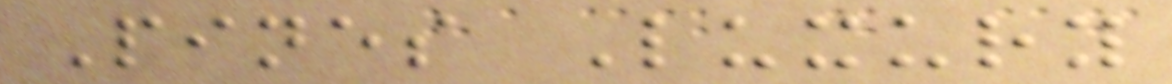Pines Luxury
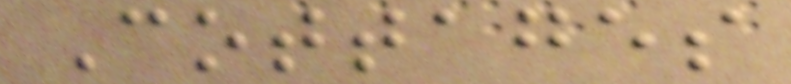Cottages
